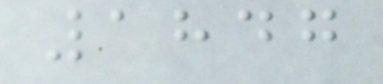1847
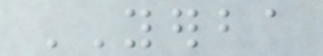YERBA
